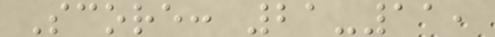Score: 21-11,
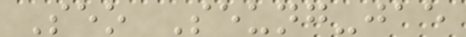Seo Seung-jae
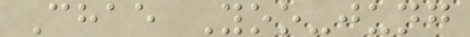Chae Yoo-jung
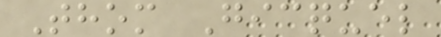Thom Gicquel
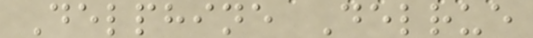Delphine Delrue
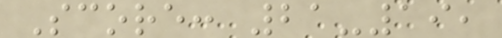Score: 21-19,
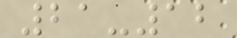21-12
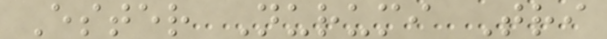Ester Nurumi Tri
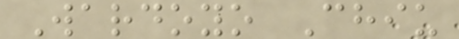Wardoyo Chiu
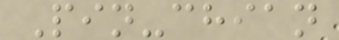Pin-chian
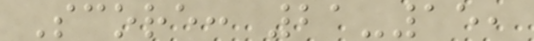Score: 21-15,
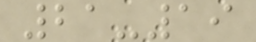21-19
